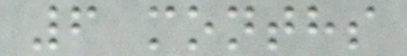6 months
